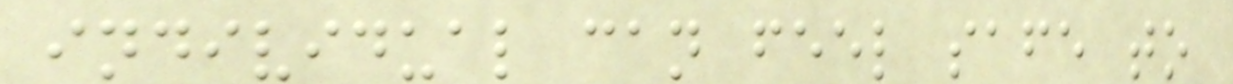individual can feel safe to
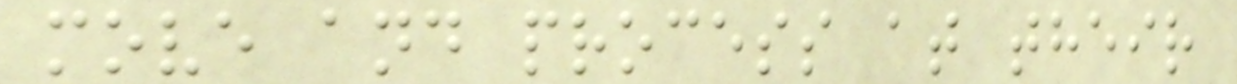move and process at their
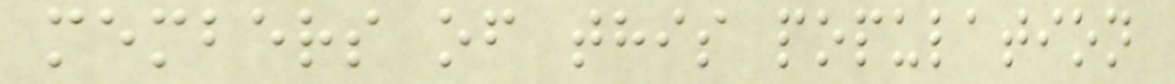members of this population
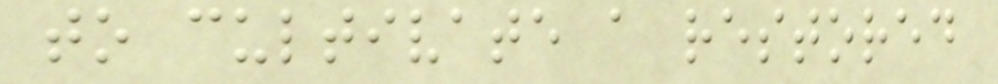to cultivate a restored
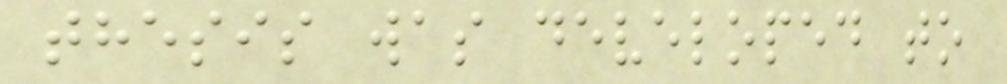thesis was developed to
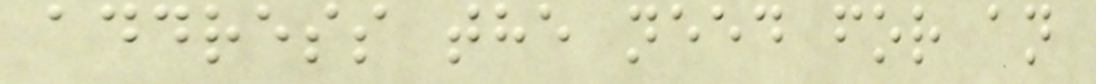address the need for an
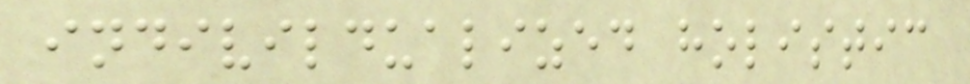indivildualized holistic
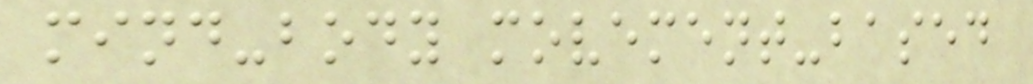mind-body movement-based
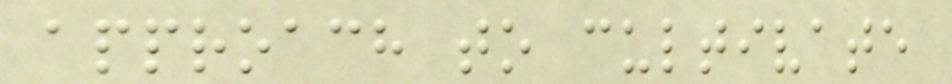approach to cultivate
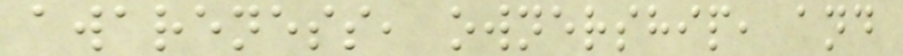awareness, ownership, and
